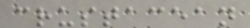crustacean
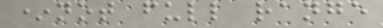*not full range
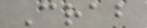Crab
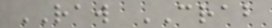RAW CRAB
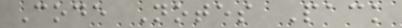Code Notes Pack
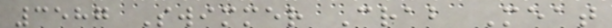3587 Swimmer Crab Meat
